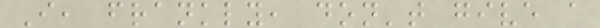I, frankly, don't give a
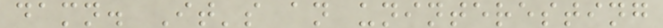damn. It's an uninteresting
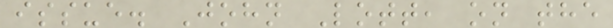issue. John Lott, on the
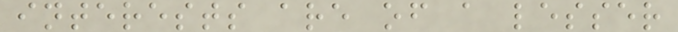interests are of a lesser
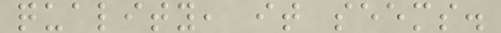quality, it seems.
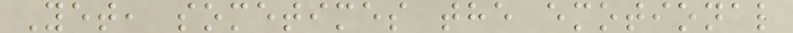Yet, sometimes the emotional
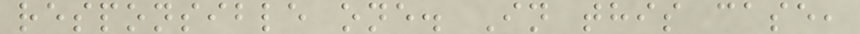responsible one. In this case,
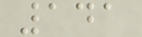141
